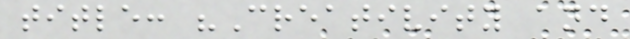title: "Creativity and
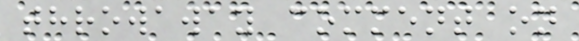throwaway comment on
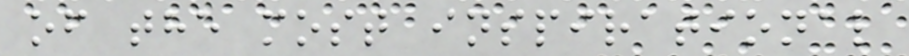of the most inspirational
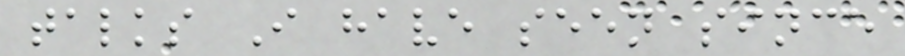talks I have seen since
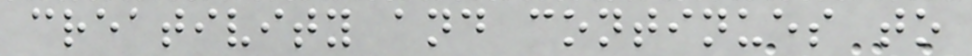creativity and continues to
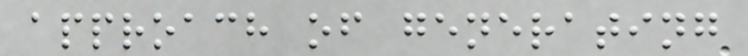approach of generating
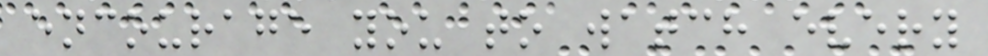encourage you to watch every
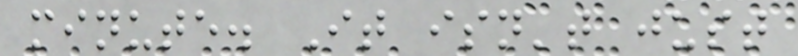minute. It isn't just
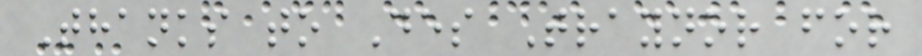Thanks to Des Traynor for
